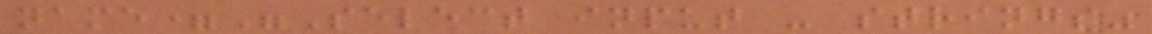name="Select input - strings"
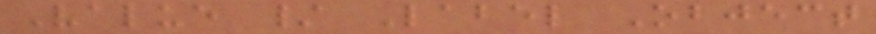Value / Label Object
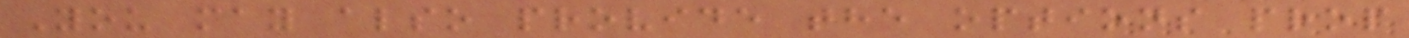You may also provide the options prop
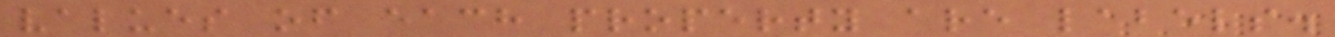values of each property are labels.
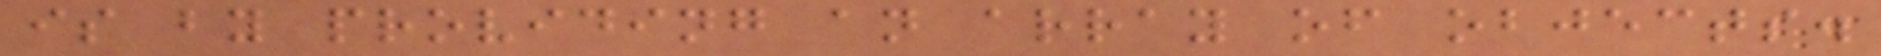is by providing an array of objects.
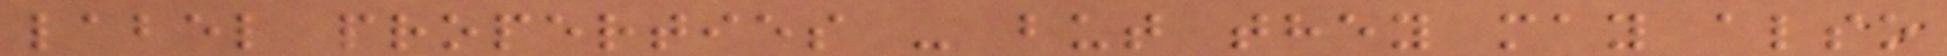label properties - but they may also
